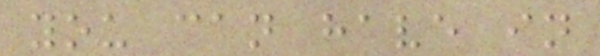you can have in
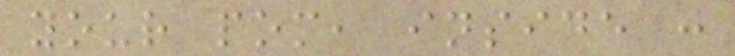your pom, inside :
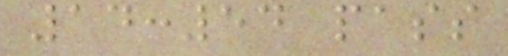14:54 pass
